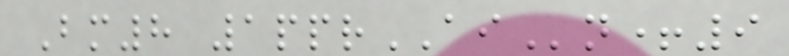Bm8 1pprAIn+9
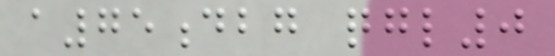a75dbg qgl0
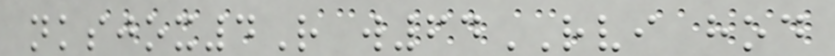nksjox4R w64RVI hod
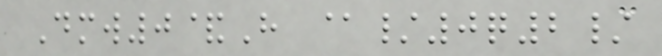Dmw0&H @/0q2/
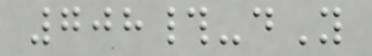708#-dY
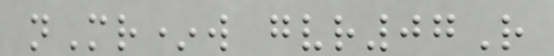nMr*w gvr07R
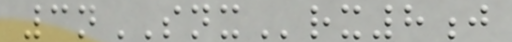3nSNXrx8j
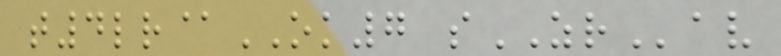t4lr@OK7 sZRav
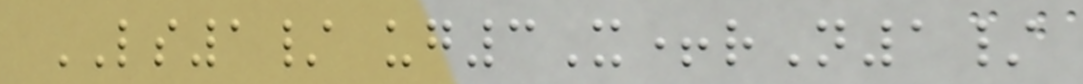LS1/ ug3X+rN1/
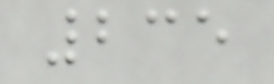235
